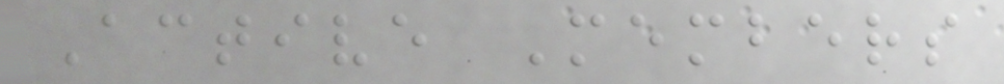Active Members
